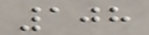108
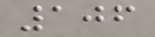106
